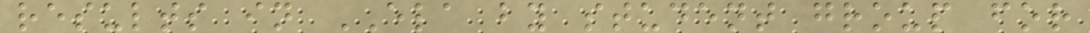results in ELA by student group for
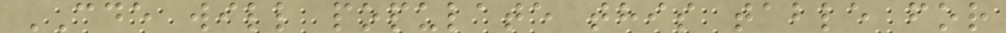CDE will populate this table for
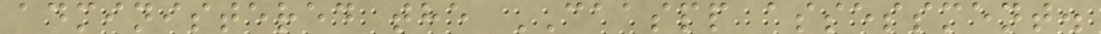administered the CAASPP assessment.
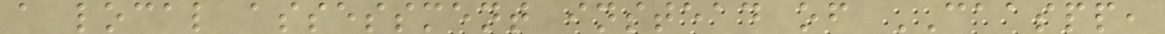a local assessment instead of CAASPP,
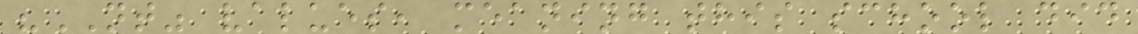"NT" values, meaning this school did
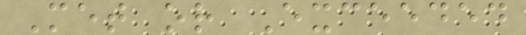Met or Exceeded
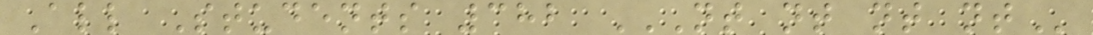All Students 382 NT NT NT NT
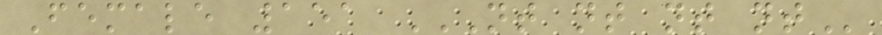Female 151 NT NT NT NT
